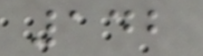142
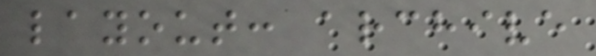layout: archive
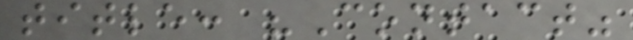title: "Contact"
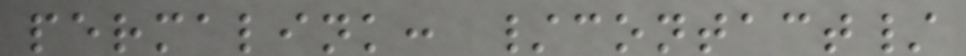permalink: /contact/
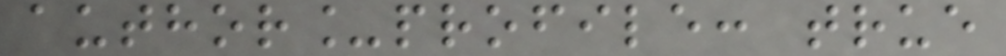author_profile: true
